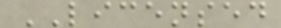LICENSED
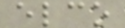elco
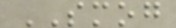SMOG
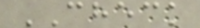CHECK
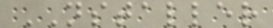NSTALLER
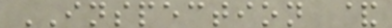INSPECTION &
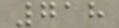718
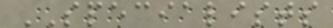SPECIALISTS
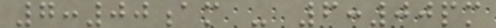7:00am - 6:00pm
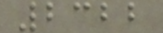2322
